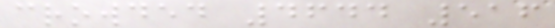crowded 4644 516
